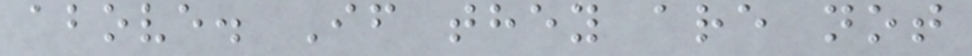above. If they are not
